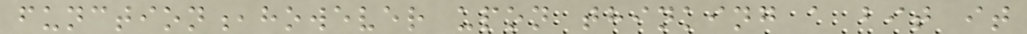function,however upon thinking a bit it
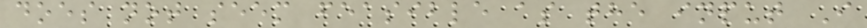does not seem feasible as the input I
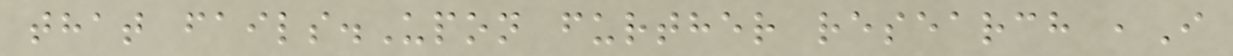that fails.Upon further research ,I
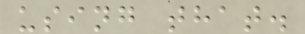using that.
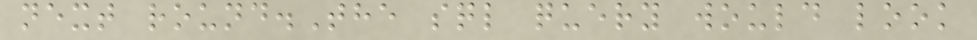next round.The sql query would look
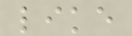like
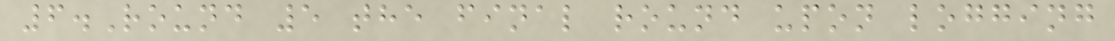6.Round 5 the final round upon logging
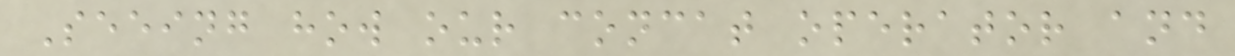Seeing how our concat operator and
